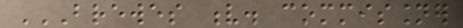BREWES V. COMMISSIONER
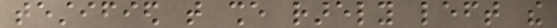testified that she rarely left the
